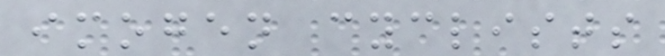imogen cyclists
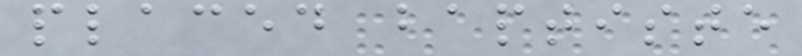placed baptiste
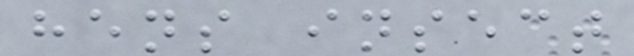hens insect
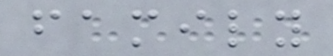family
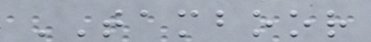TAMBOOR
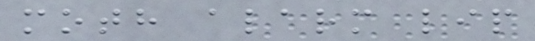moth alarm lip
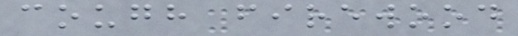cough firewood
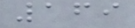169
